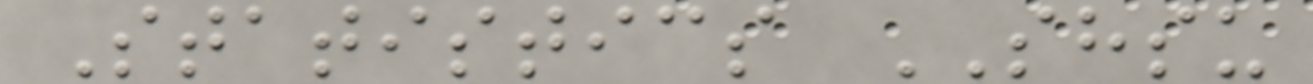Statistics SHSU
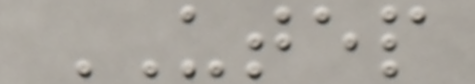UTEP
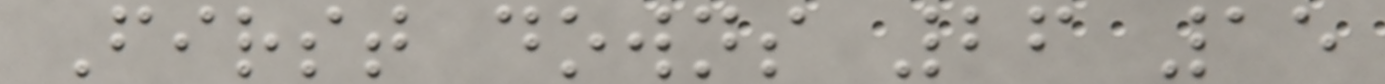First downs 26 15
